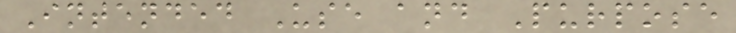Intended Use and Purpose
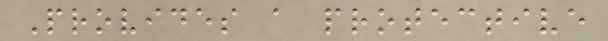Provides a protective
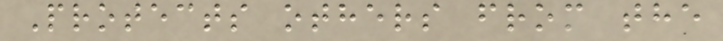Protects others from the
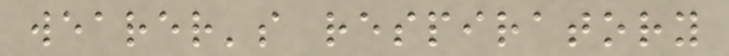wearer's respiratory
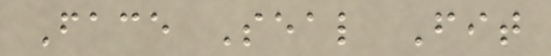Face Seal Fit
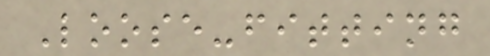Loose-fitting
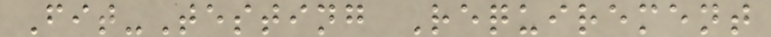Fit-Testing Requirement
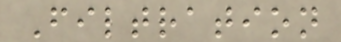Filtration
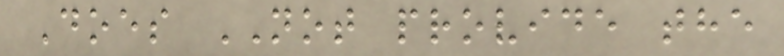Does NOT provide the
